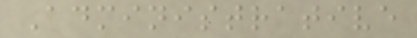Administrative
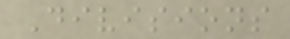Divisions
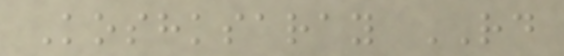Koshksaray RD
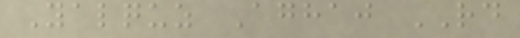Yalquz Aghaj RD
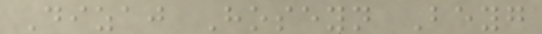Dizaj Hoseyn Beyg
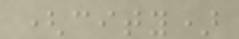(city)
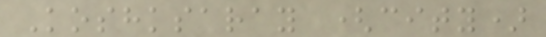Koshksaray (city)
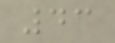43
